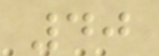40
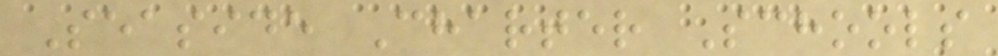Seaside Charter Schools
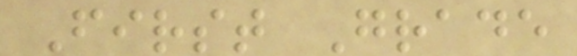First Grade
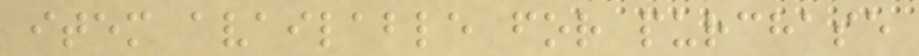item available for purchase
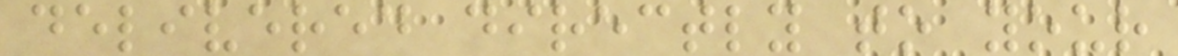delivered directly to your
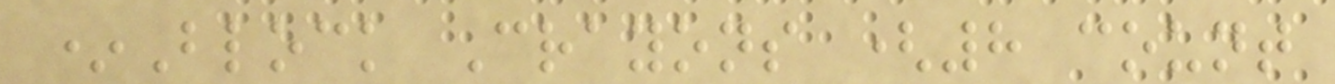*Block Crayons (8 count
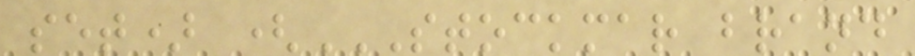set) (STOCKMAR BRAND
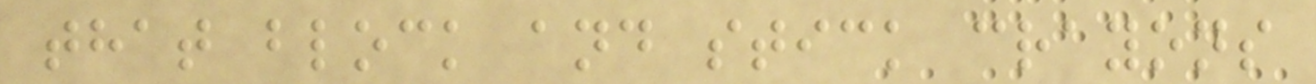that block and stick crayons
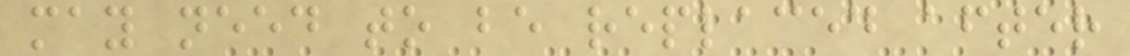may need to be replaced after
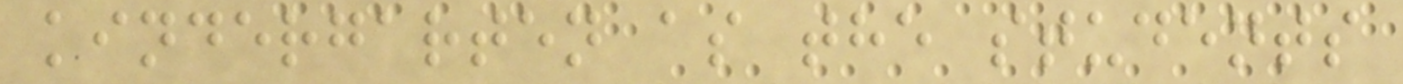kindergarten as the students
